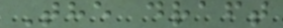The draft
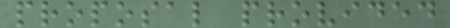proposal provided
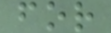for
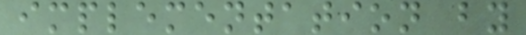implementation by
